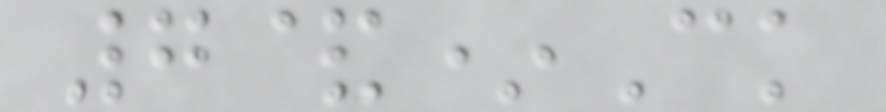7&*Ck
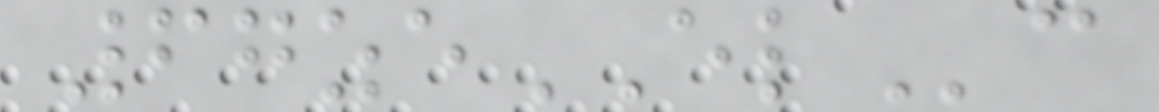67zeELc
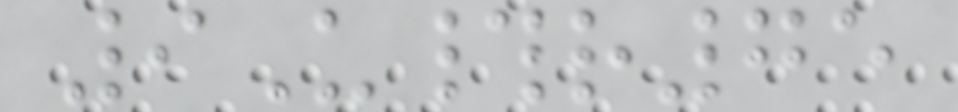9U#r75
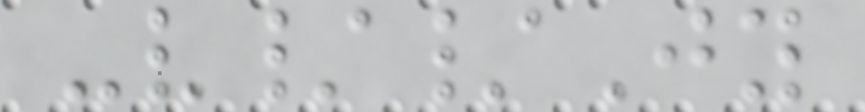-v//Jy
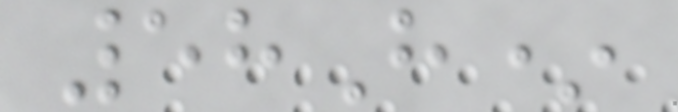58H*
